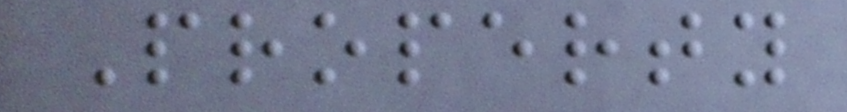Property
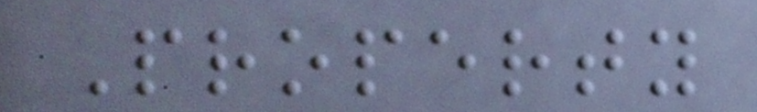Property
